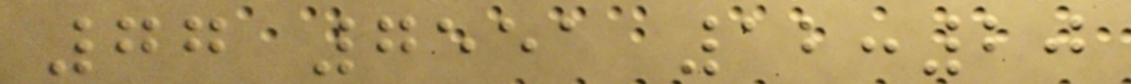77 7551 12:20
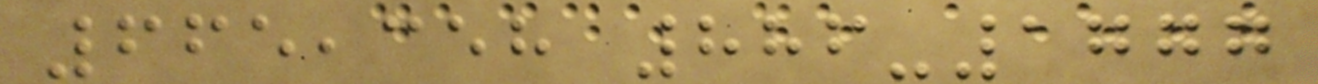665,358 886-1777
